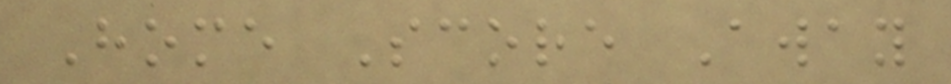Home Score Away
